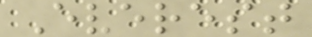Everest
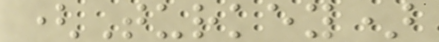(Turkey)
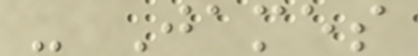- James
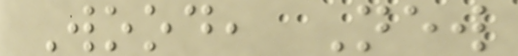Wood, New
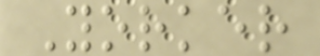Yorker
